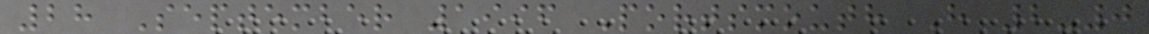28 September 1996 Portsmouth H 2-0
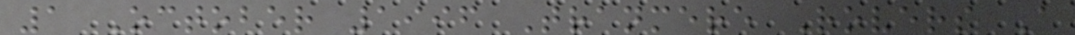1 October 1996 Tranmere Rovers A
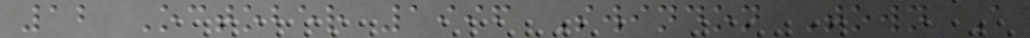12 October 1996 Swindon Town A
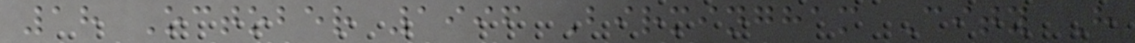18 October 1996 Birmingham City H
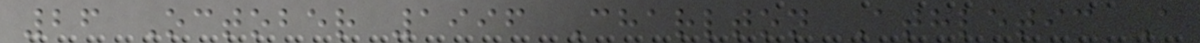26 October 1996 Charlton Athletic A
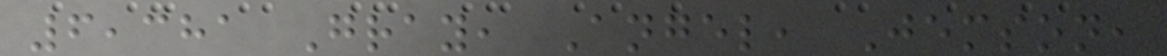6,381 Gray, Angel, Jemson,
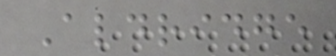Aldridge
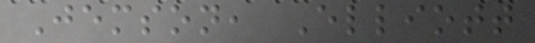Jemson, Elliott
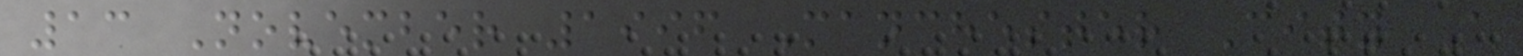13 November 1996 Manchester City A
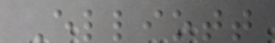Elliott
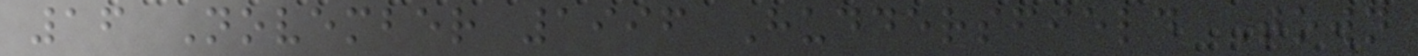16 November 1996 Huddersfield Town
